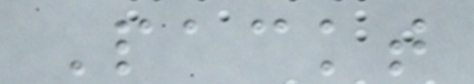Packt
